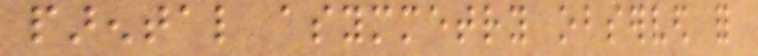parental asymmetry observed for
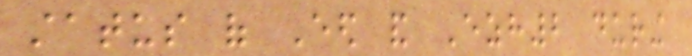status of Eed and Ezh2 during
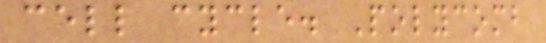cell cycle. Polycomb
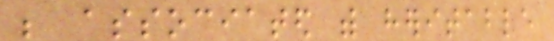be associated with heritable
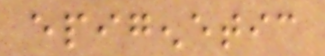epigenetic
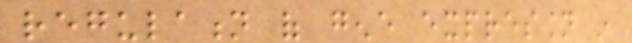regulation of gene expression in
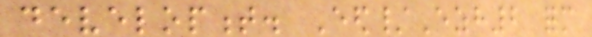development. Eed/Ezh2 form
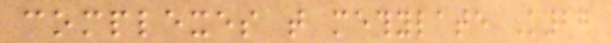complexes that methylate K27
